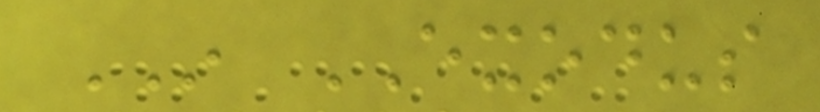IN EXODUS
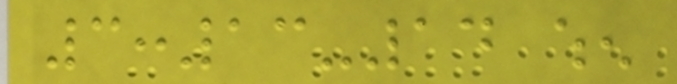3:13-14 when
